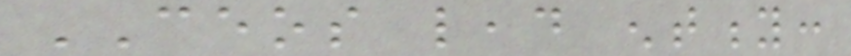CEOS lead entity:
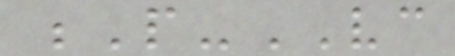P-VC
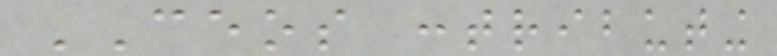CEOS contributing
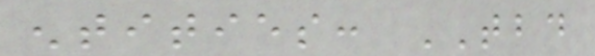entities: TBD
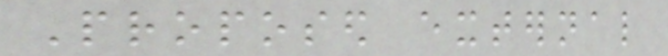Proposed external
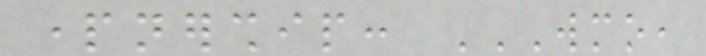partnership: WMO,
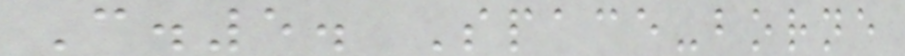C.5. Space-borne
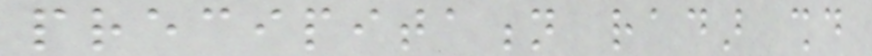precipitation radar should
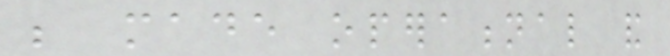be made operational and
